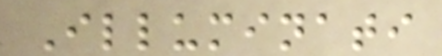Illuminati
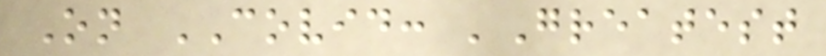On COVID: 'Greatest
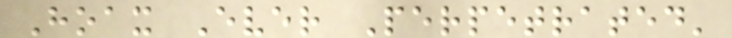Hoax Ever Perpetrated'
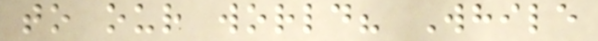to our world? While
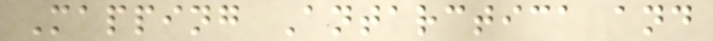Mapping Antarctica and
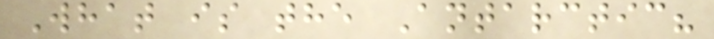What is the Antarctic?
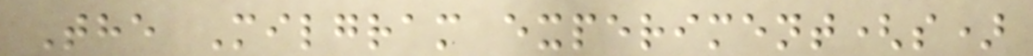The Milgram experiment(s)
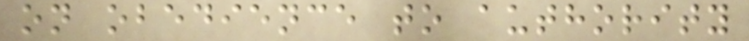on obedience to authority
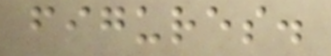figures.
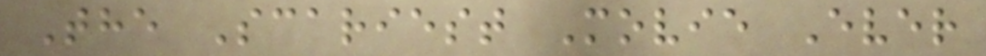The Scariest Movie Ever
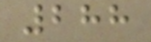288
